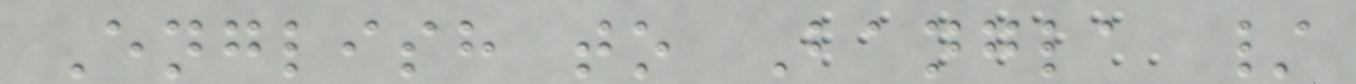English to Bangla /
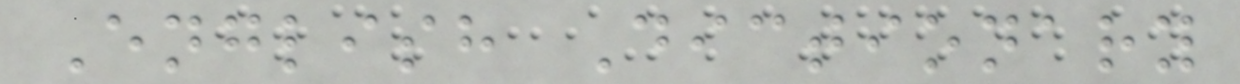English Dictionary
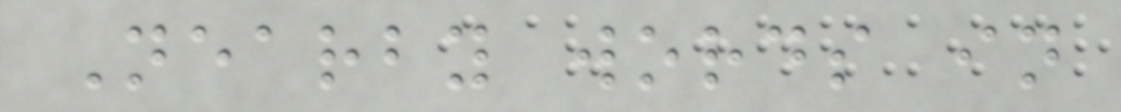Nearby words in
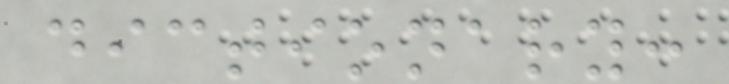dictionary:
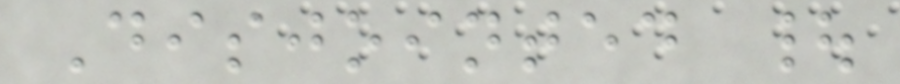Disjointed |
